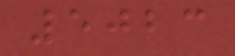5023
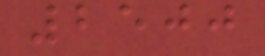2500
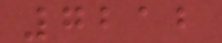7212
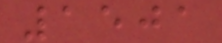1501
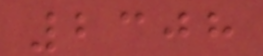2308
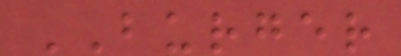BURGER
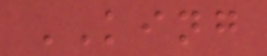KING
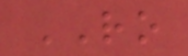RO
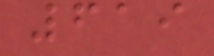619
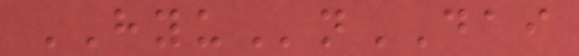HYUnDAI
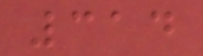314
